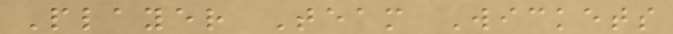Player Team Wickets
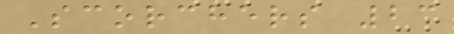Scorchers 23
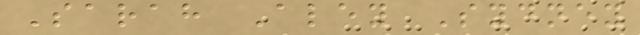Sarah Aley Sydney
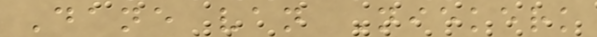Dane van Niekerk
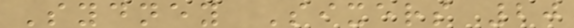Sydney Sixers 20
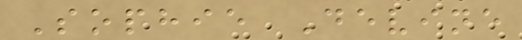Sophie Devine
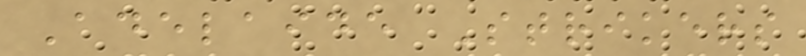Adelaide Strikers
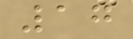17
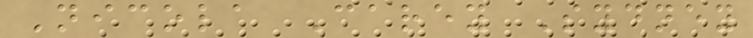Nicola Carey Sydney
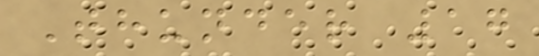Thunder 17
